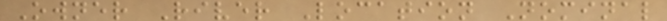Owner River Location Nominal
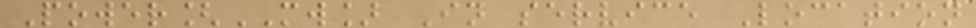Power[MW] In service Location
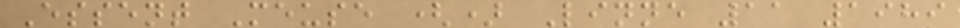Essent Meuse () Linne 11 1989
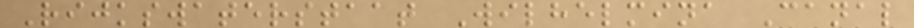Rijkswaterstaat Wilhelmina Canal
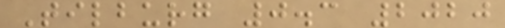Tilburg 0.3 2020
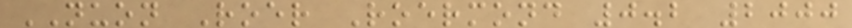NUON Roer Roermond 0.2 2000
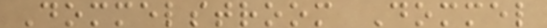Dommelstroom Dommel
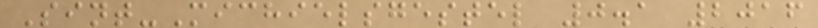Sint-Michielsgestel 0.1 2016
